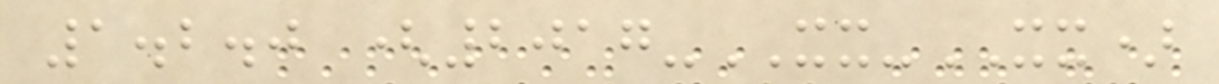1.2.0 (2017-XX-XX)
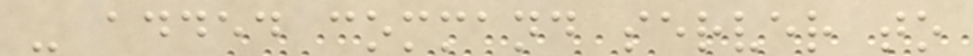- added command server to
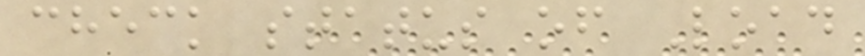check status of Load
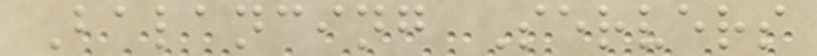Balancing Servers
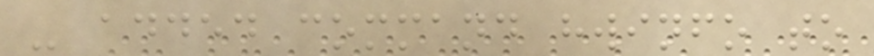- added command hwinfo to
